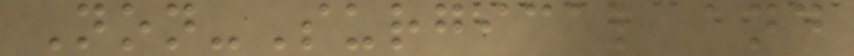Non-Surgical and
